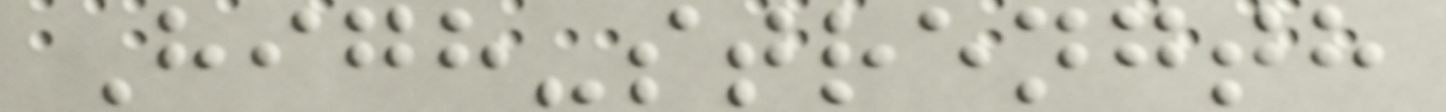High-strength
